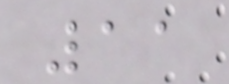11
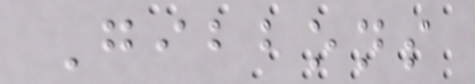Gibbons
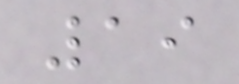19
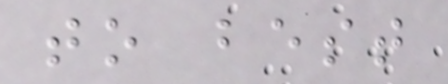to best
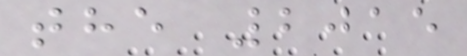the 2015
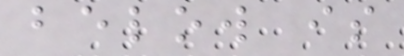below is
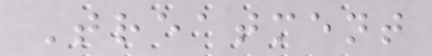Treatment
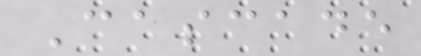Cascade
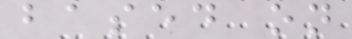based on
